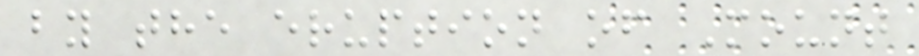by the eruption of Mount
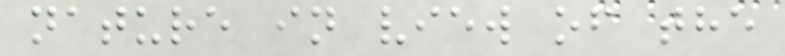nature in view of the
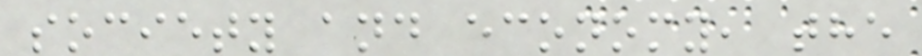society and economy, the
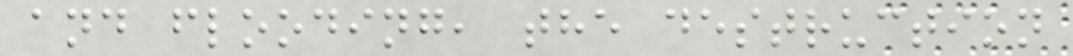and flooding, the destruction
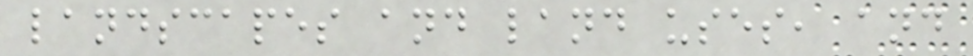landscapes and land uses, and
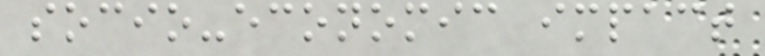socio-economic impact
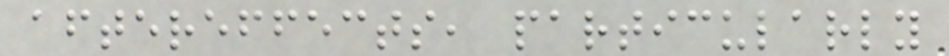aftereffects, particularly
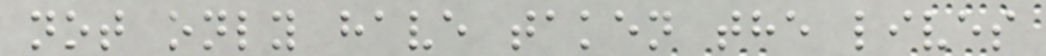not only have taken the lives
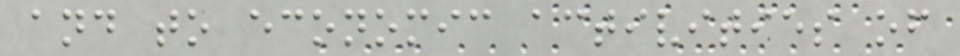and to economic activities of
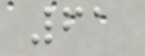61
